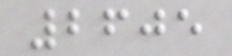2605
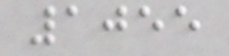1055
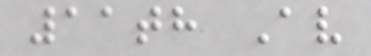11th Av
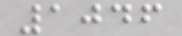1046
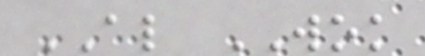AL WOK
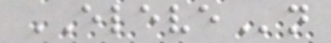ELEVEn
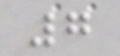7
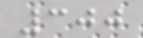300
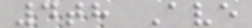4th Ave
